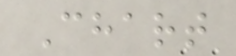Chart
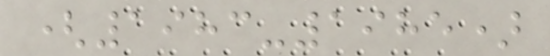(1983-1985)
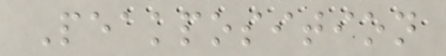Peakposition
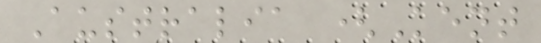Australia (Kent
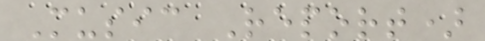Music Report)
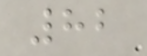82
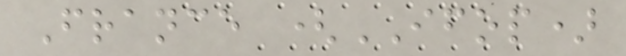France (IFOP)
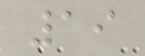19
